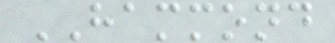HAMMOND
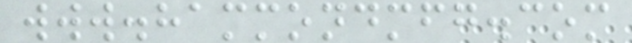www.hammondmfg.com
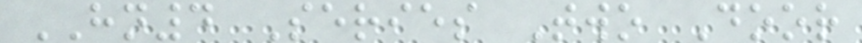HN4 Series Two Door
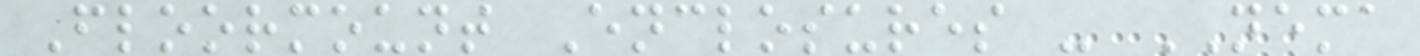Floormount Enclosures - NEMA
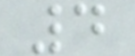4
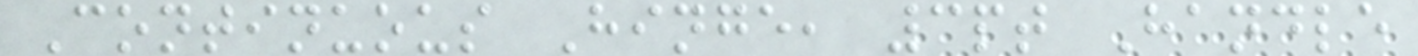Continuous Hinge, 3pt Handle
